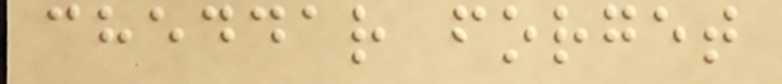cheddar forget
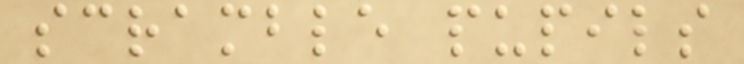scramble pupils
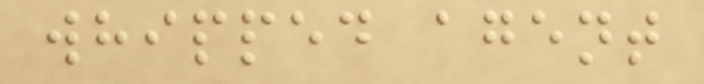whipped agent
